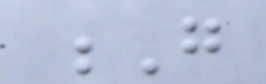G
